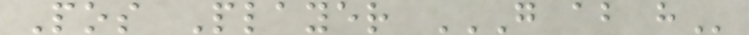Pos Player G AB H
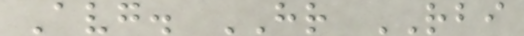Avg. HR RBI
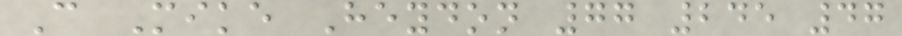C Mike Heydon 77 245 47
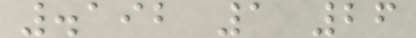.192 1 26
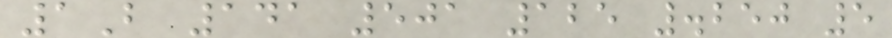1B 141 501 125 .250 5
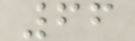66
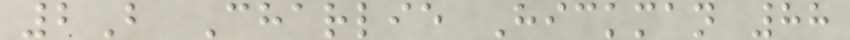2B Charlie Hickman 88
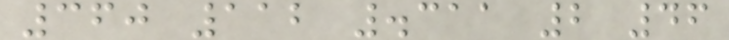360 112 .311 2 46
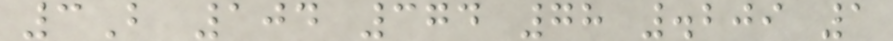3B 104 374 78 .209 1
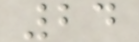24
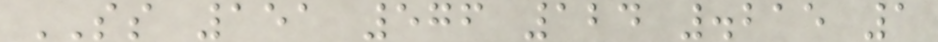SS 151 576 124 .215 1
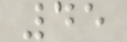45
